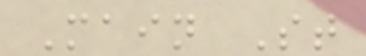Main St
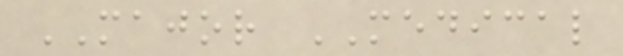MAJOR MEDICAL
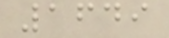1649
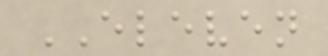ELEVEN
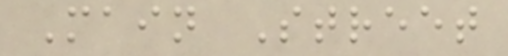Main Street
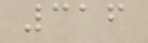316
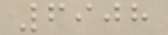6908
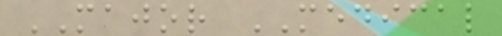MAJOR MEDICAL
